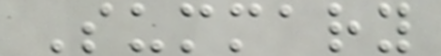Summary
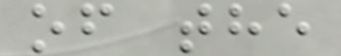of the
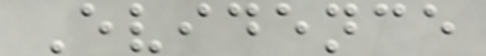Evidence
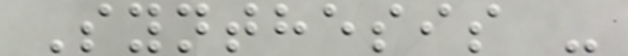Synthesis -
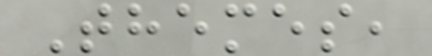Themes,
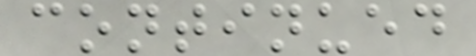continued
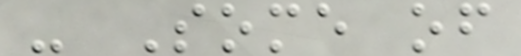- Some of
